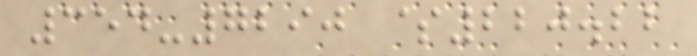354-7290 $220.22
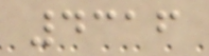4316
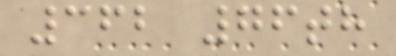362 76th
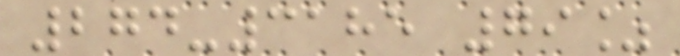274-3185 79%
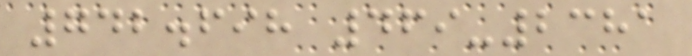742.698 469-2381
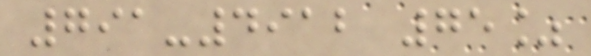791-4912 75%
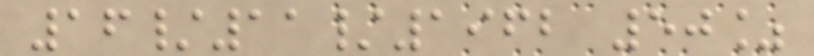16/11/1962 50%
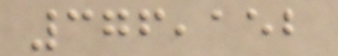376,152
